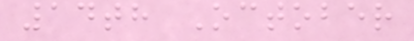14th October
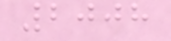2008
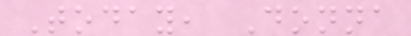Today, Donna
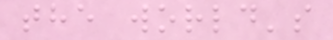the world's
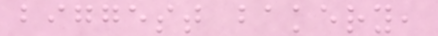biggest bakery,
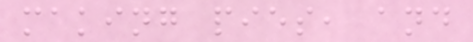making pies, and
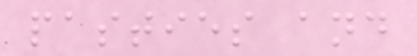pasties and
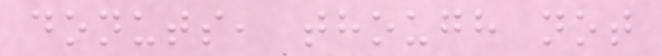donuts, though not
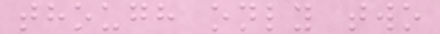though only two
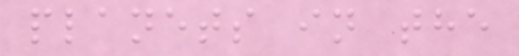planets in the
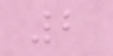2
